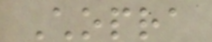Chopra
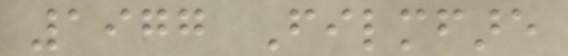1977 Filmfare
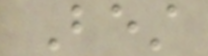Best
